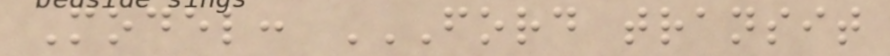Model: FORD TRANSIT
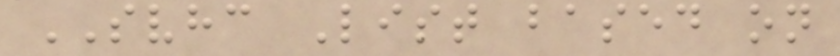SVHC List based on
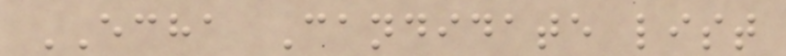ECHA Candidate list
